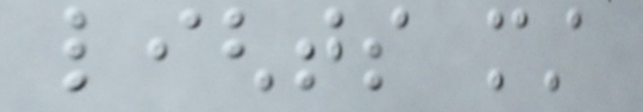lights must
